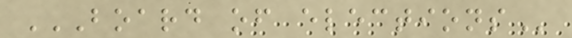BOARD OF ELECTIONS
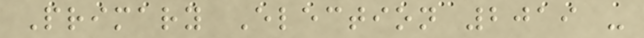Primary Election 2019 -
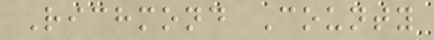Richmond County
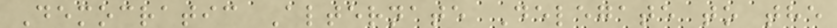Democratic Alternate Delegate to the
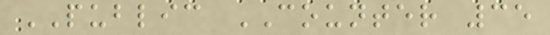PUBLIC COUNTER 35
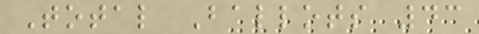Total Ballots 43
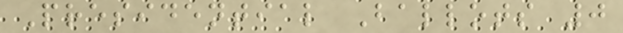Presidential Ballots 0
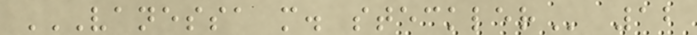VANESSA M. STECKLER 12
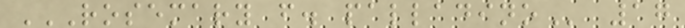ROSEMARY F. PALLADINO 17
